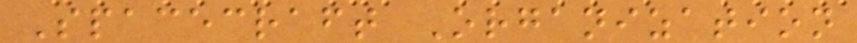Spacecraft Organization
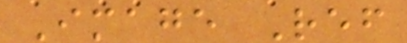Image Ref
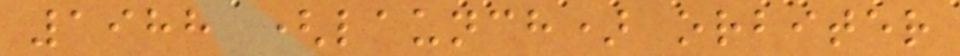1988 (launch) orbiter
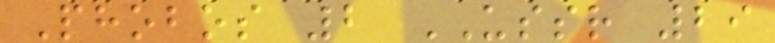Phobos 2 USSR 29
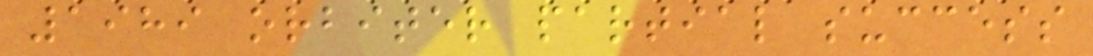1989 orbiter partial success
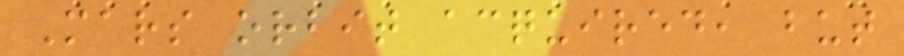Mars orbit acquired, but
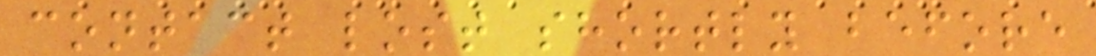contact lost shortly before
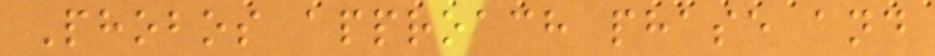Phobos approach phase and
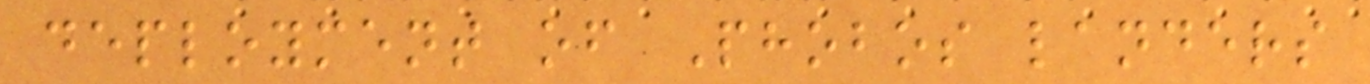deployment of Phobos landers
